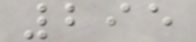295
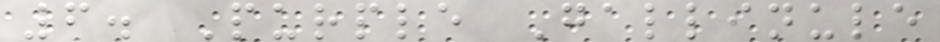6. Purple Gallinule
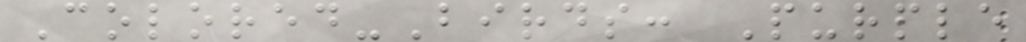Colored-Birds: Purple
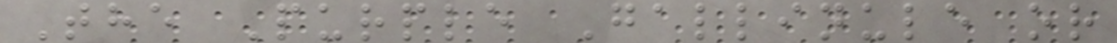The Purple Gallinule or
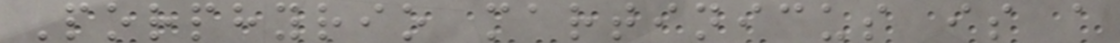Porphyrio martinicus is a
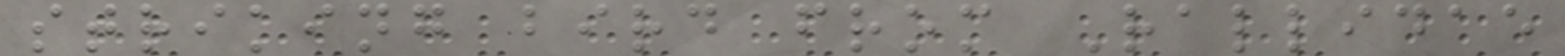striking bird from Rallidae
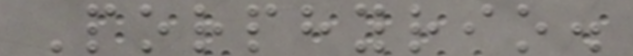Porphyrio.
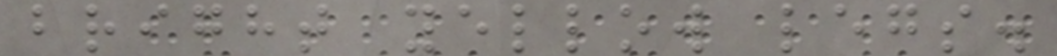bright yellow legs.
